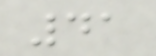41
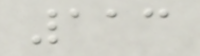113
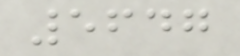5647
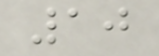10
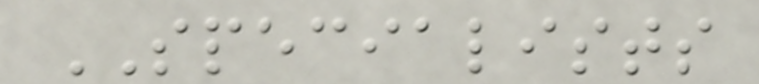SPECIALISTS
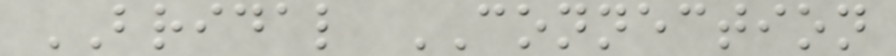BRIDAL CONNECTION
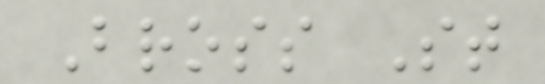Bross St
